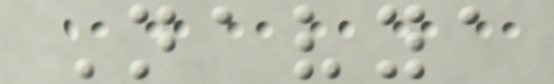Navya
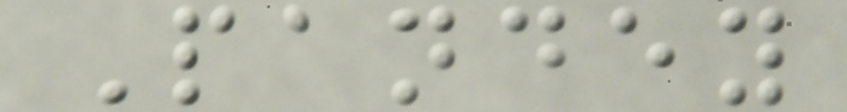Pandey
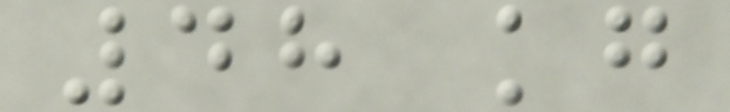48 kg
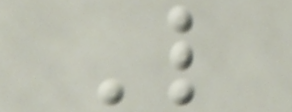L
